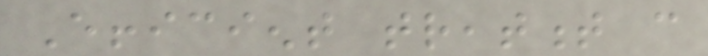Efficient treatment can
